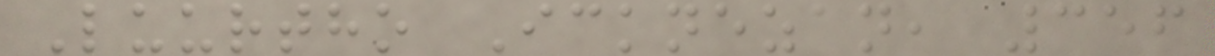Luurtho Icknezan, 356
